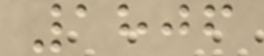1806
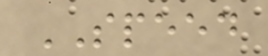SPEED
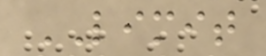LIMIT
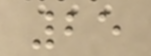25
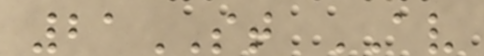21ST AV
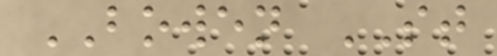BOWEN ST
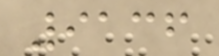9136
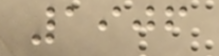1906
